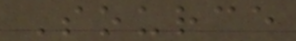Source
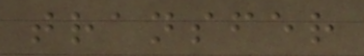transfer
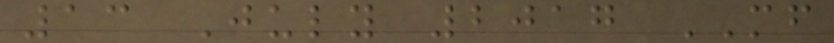13 July 2017 MF
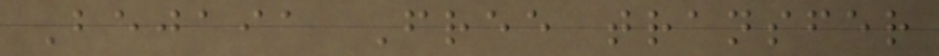Bejaia Free transfer
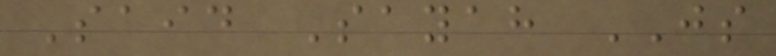Said Sayah JS
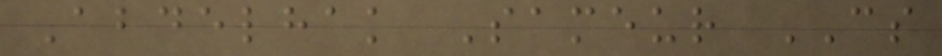Abdelhak Sameur CS
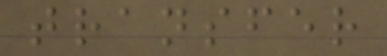transfer
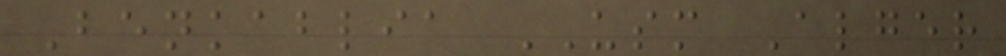Benkablia USM Alger
